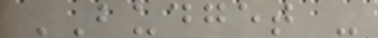BUDGET -
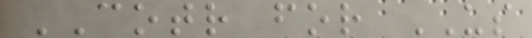COTR for US
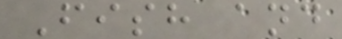Fish and
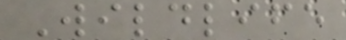Wildlife
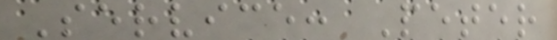Service: Peter
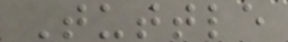Tuttle
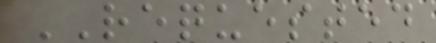REQUESTED
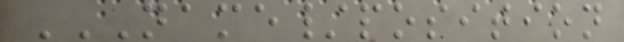NAME/POSITION
